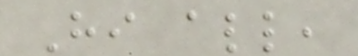Hi all,
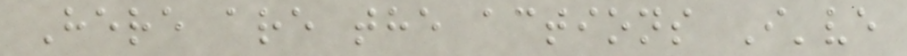Here are the actions I've
